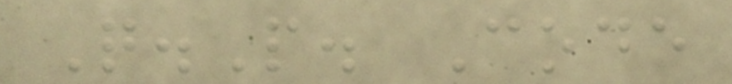Q.P. Code
